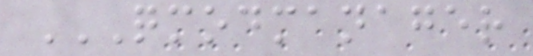QMODMANAGER
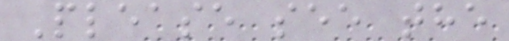Please see the
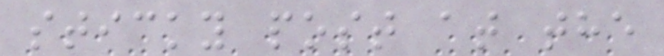sticky post at the
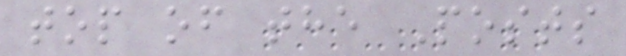top of the Posts
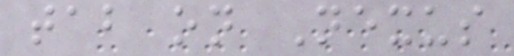tab on Nexus
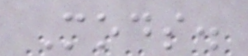Mods.
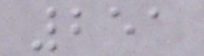251
